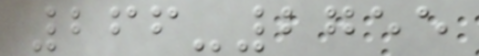266-2755
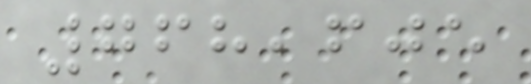768,605
